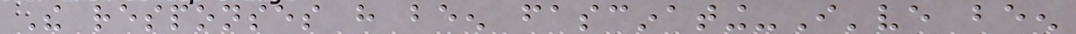The responses have been fascinating-I've been
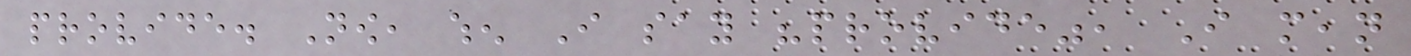provide. Now, when I say "provide", I mean
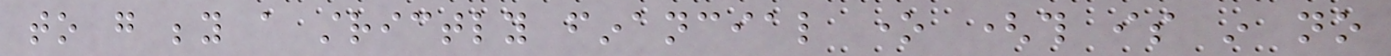to go beyond a strictly financial one (this is in no
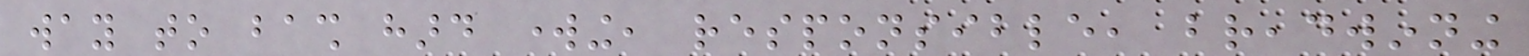way to bash hard working, responsible, breadwinning
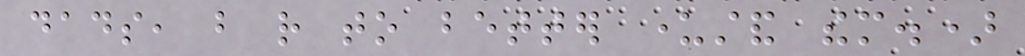dads, but rather to better understand them.)
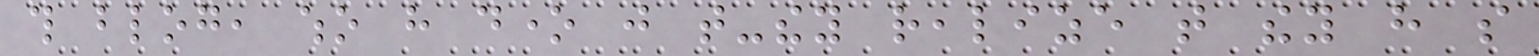this blog, who have done just that-they realize that they have so
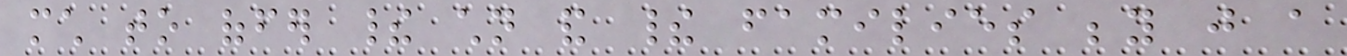much to offer their children and their families beyond just a
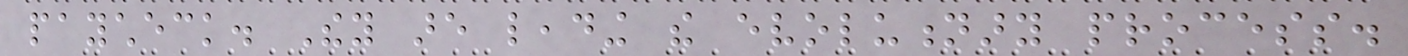paycheck. They are leading the evolutionary process.
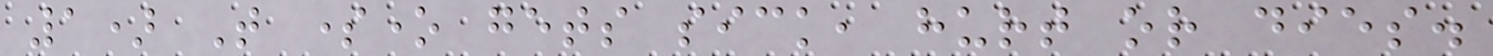1) That someone gets sick, hurt or dies.
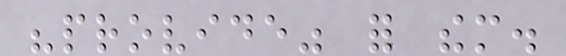"provide" for them.
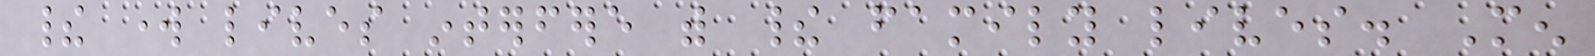their work lives interfere with their family lives. Men
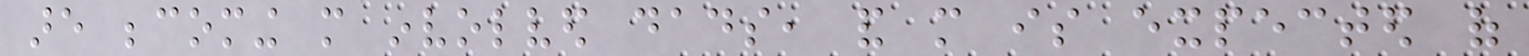are becoming more involved dads, and more is expected of
